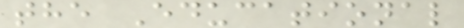the Educational
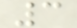3
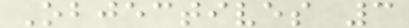Objectives 3
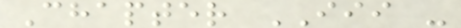Chapter III -
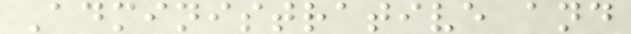Administrative and
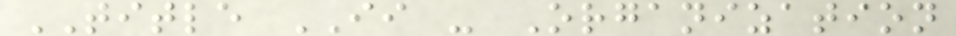TITLE II - Organization
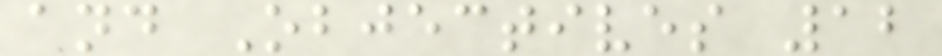and Objectives 12
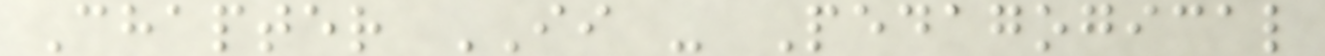Chapter II - Pedagogical
